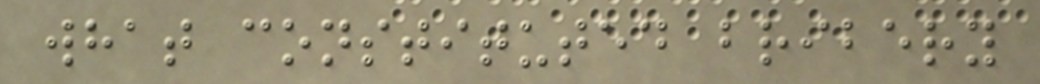what constituted bribery
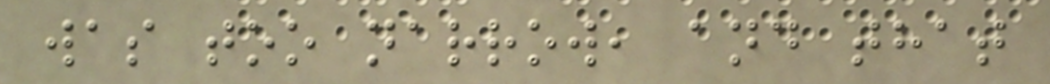was too narrow, and that
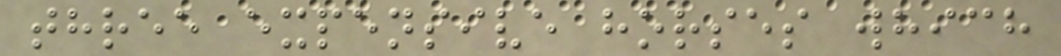three expensive horses which
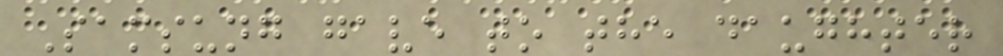Samsung gave to the daughter
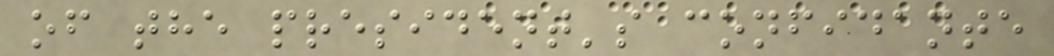of the president's confidante
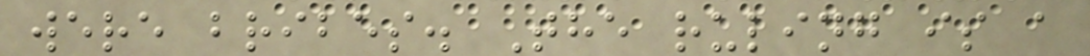were bribes. The ruling is a
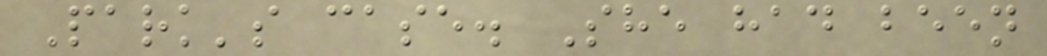Park's case. She had been
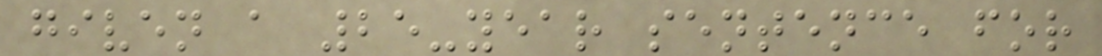given a 25-year sentence for
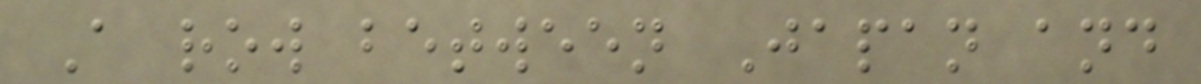A row between Japan and
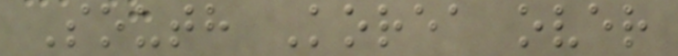South Korea over
